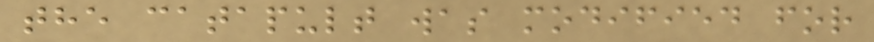the catapult was modified for
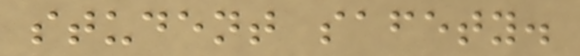student safety.
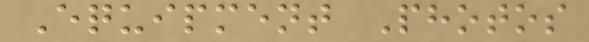Equipment Photos
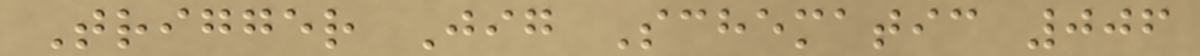Trigger Jig Schematic 006
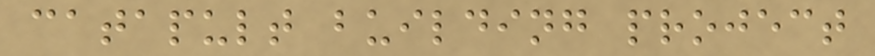catapult building project
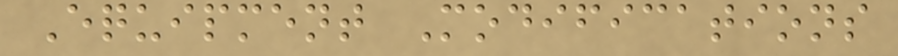Equipment Modifications
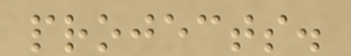projects.
